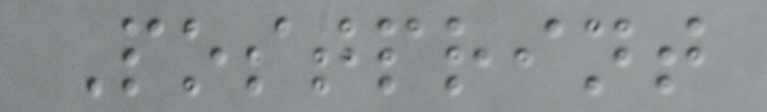Postprint
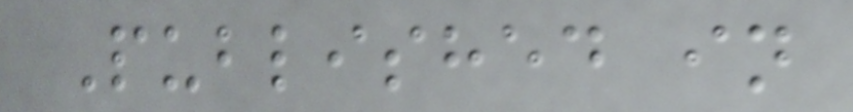Published in
